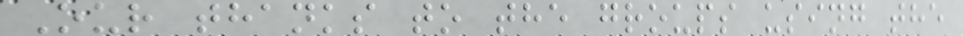Our thanks to the groups using the
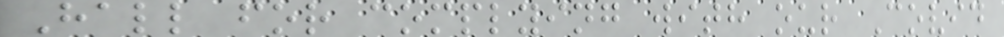Hall for complying with our Covid
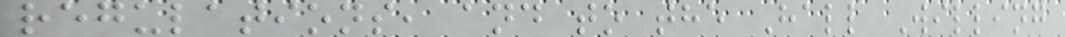regulations, and to the Hall Willing
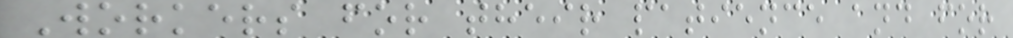Workers for their patience and for
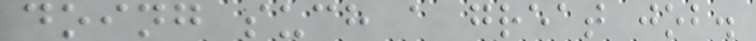doing such a great job.
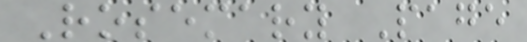Rosemary Page
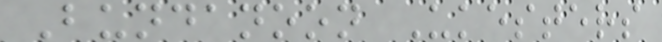Bundanoon Ukesters
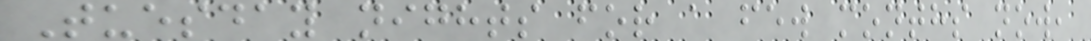Tuesday nights for a few months now,
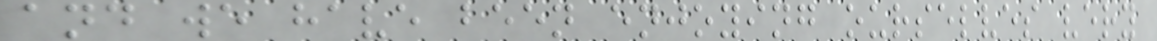and we have been enjoying ourselves very
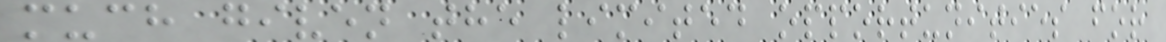much given the limited opportunities for
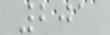201
